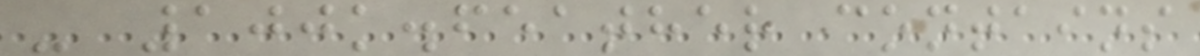- 100k.feather contains
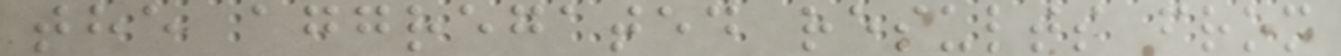the aggregated results from
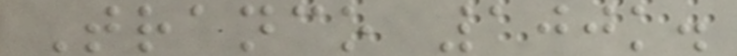Tranco 100k.
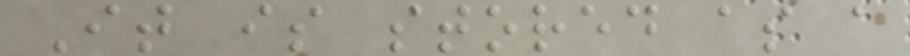It is stored as a
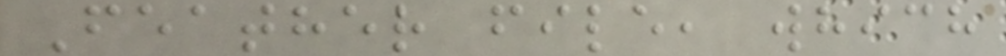Feather file, which
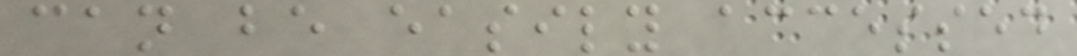can be easily accessed
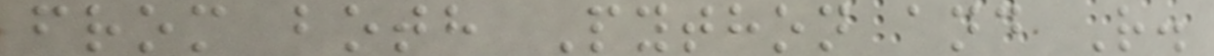from both Python and R.
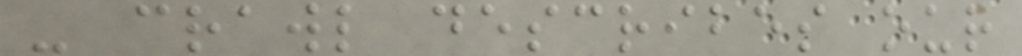- crawl describes our
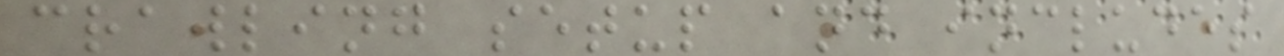crawling setup and includes
